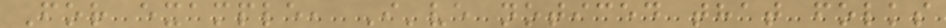For example, I've noticed that folks
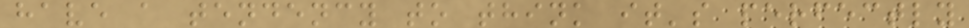have a tendency to think it's perfectly
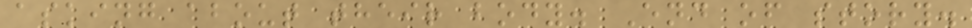asking about their body. End of story.
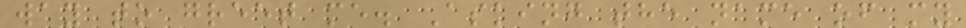way to greet me. Asking the name of my
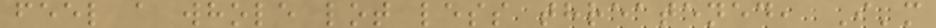feel a whole lot less threatened, I'm
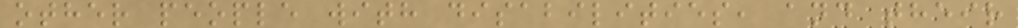other people with disabilities, and their
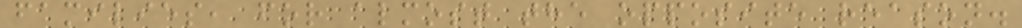families, for almost the opposite reason.
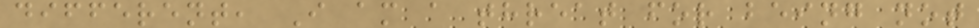different, I am a threat for being not
